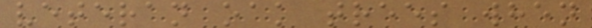veteran oak trees when
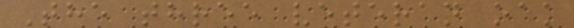The three veteran oak
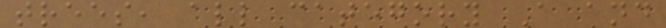trees, all category A and
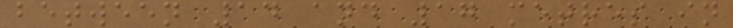between 14 and 17 metres in
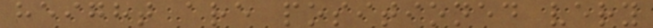height are positioned very
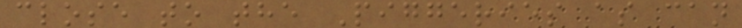close to the Piggeries as can
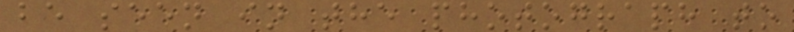be seen in the photograph to
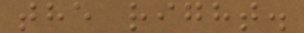the right.
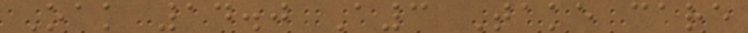Oak 14.0 A3 Take care
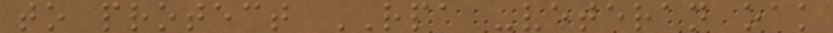to protect RPA -veteran oak
